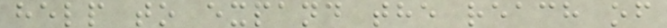help to expand the reach of
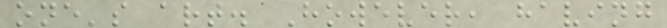one's art. However, having
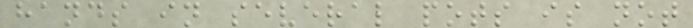hands in several pots is not
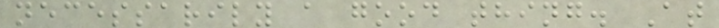necessarily a good thing. At
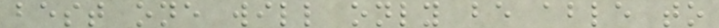best one will only be able to
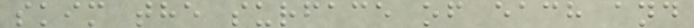skim the surface of each and
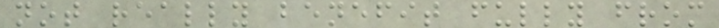not really benefit fully from
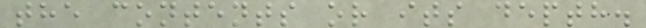the contents or its depth.
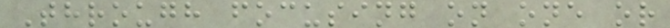Through focusing on one or
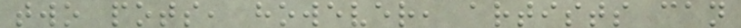two pots, however, artists can
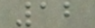12
